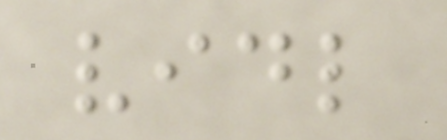vidl
